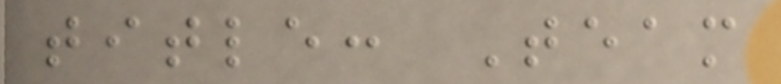title: Team
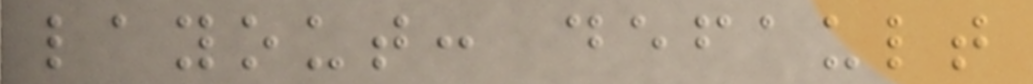layout: default
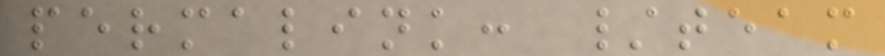permalink: /team
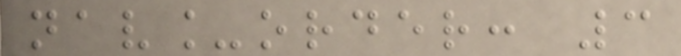nav_order: 3
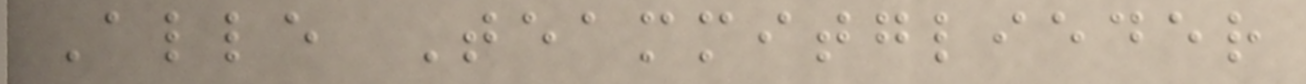Alle Teammitglieder
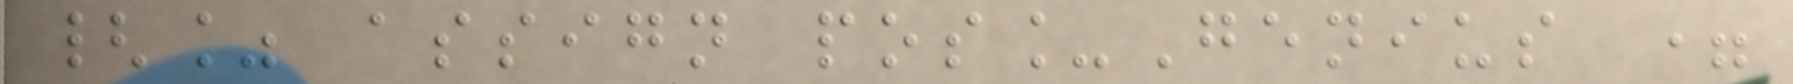{% assign pos_Genius =
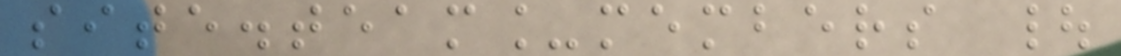site.team_members |
